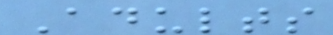Adults
